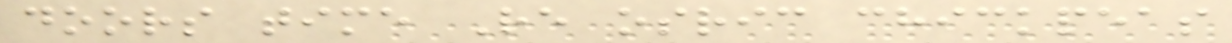doors time Re osric chickpeas
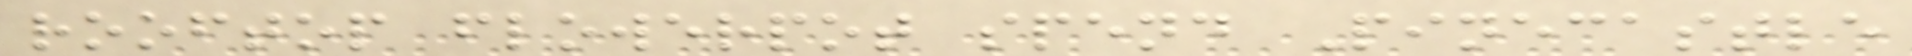rooftop flowerpot spend Pinecastle
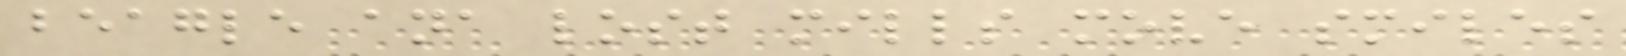beagle ana lost mills move smiles
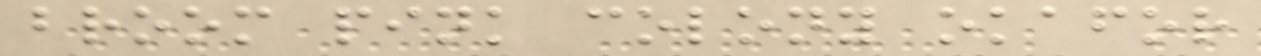broom pink colony okafor
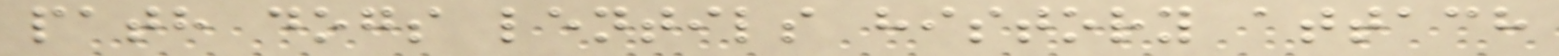path dogs lentils history attach
